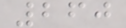260
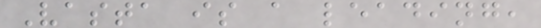Vasta is a leading,
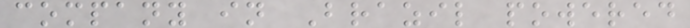company in Brazil powered
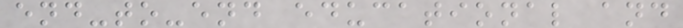end-to-end educational and
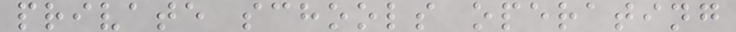private schools operating
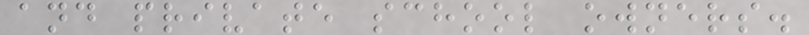and private school owners.
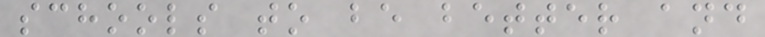schools to be better and
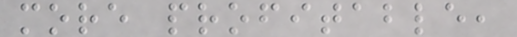more profitable,
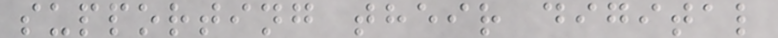supporting their digital
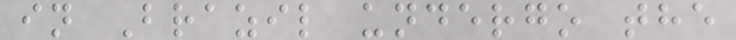in Brazil undergo the
